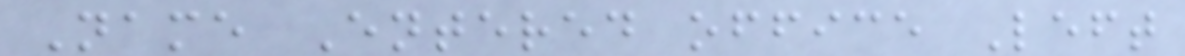Name Entered office Left
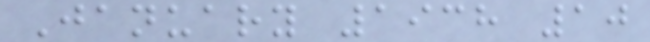January 1938 10
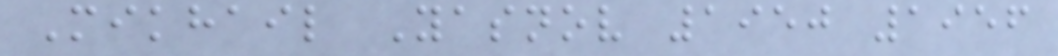Mikhail Yasnov 1950 1956
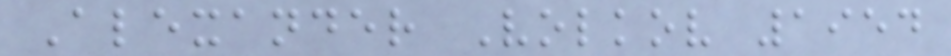Alexander Volkov 1954
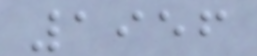1956
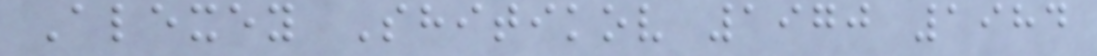Alexey Shitikov 1970 1984
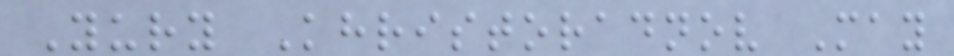Yury Khristoradnov May
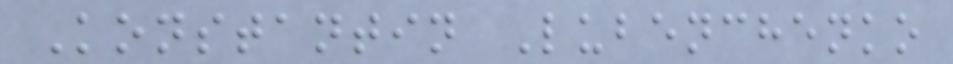Konstantin Lubenchenko
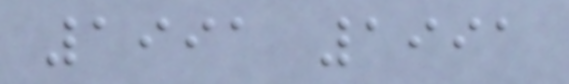1991 1991
